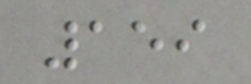159
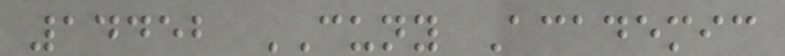14452 CUNY Academic
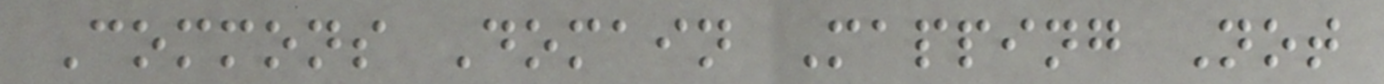Commons Domain Mapping Not
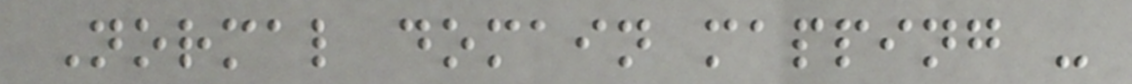Normal domain mapping -
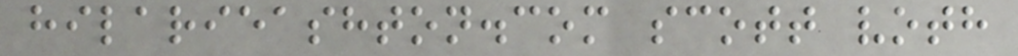hilarieashton.com scott voth
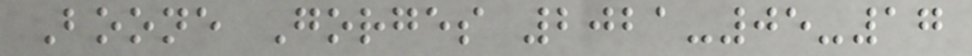Boone Gorges 2021-05-17
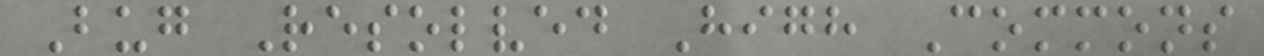Bug Resolved High Commons
